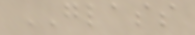GLASS
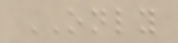ONLY
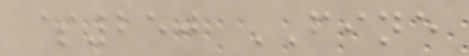$250 FINE
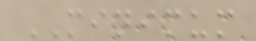MINIMUM
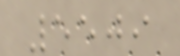5509
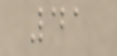41
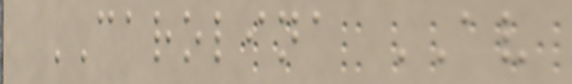CAROLINA AV
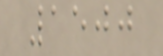1500
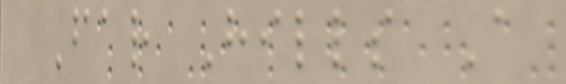Far Hills A
